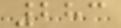283
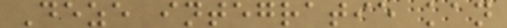Deze integratie kan
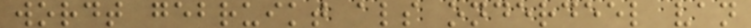wordt gebruikt als onderdeel van
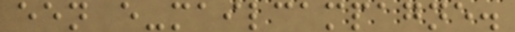een e-mailcampagne.
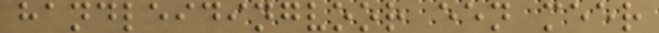handleidingvoor een meer
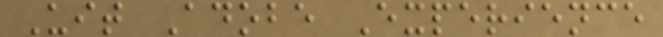Uit Adobe Experience
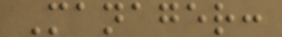Manager:
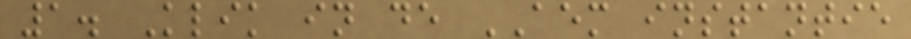1. Klik in de AEM instantie
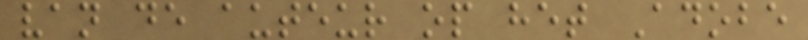van de auteur op het Adobe
